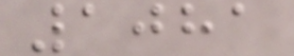1081
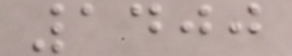1400
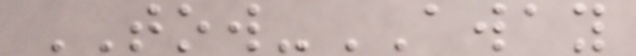TOW-AWAY
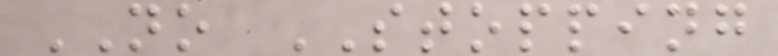NO STOPPING
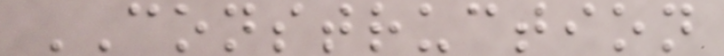CONSTRUCTION
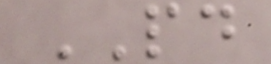PD
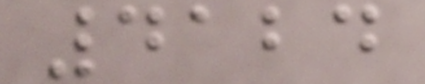4124
